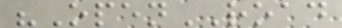"OpenROAD
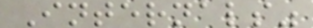Internals"
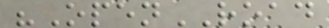"OpenROAD
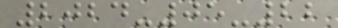2024-05-22
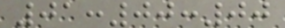01:00:00
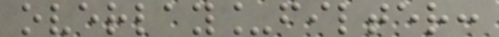overlay_filter:
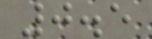0.5
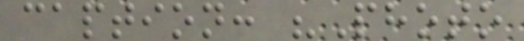caption: "Photo
